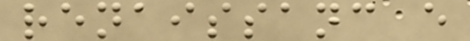renaissanc e
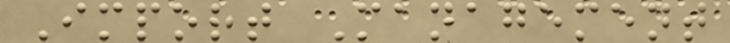Import Management
